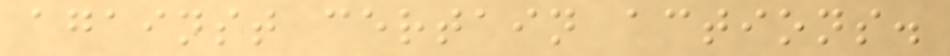against certain actions.
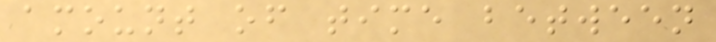amount of time between
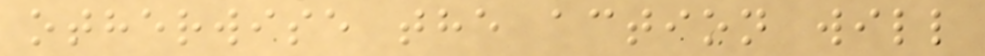otherwise the action will
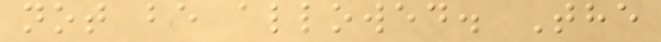not be allowed. The
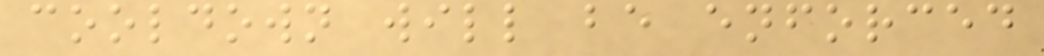cooldown will be enforced
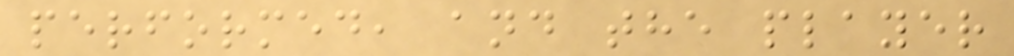performed, and the player
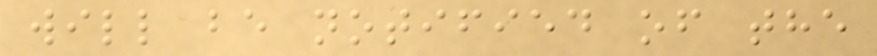will be notified of the
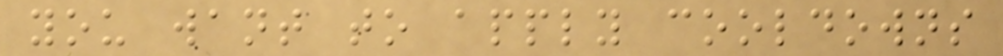you want to apply cooldowns
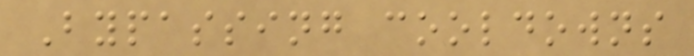Bypassing cooldowns
